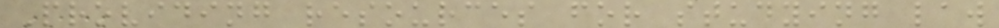Providing resources for studying law
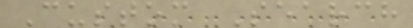Custom Search
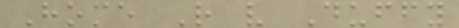Home R v Duffy
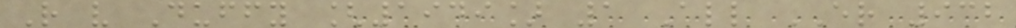R v Duffy [1949] 1 All ER 932
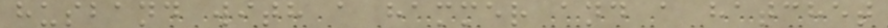husband with a hammer and a hatchet
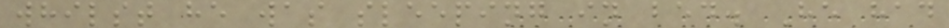whilst he was sleeping in bed. He had
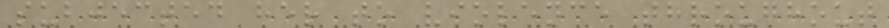subjected her to violence throughout
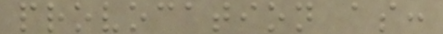provocation as:
